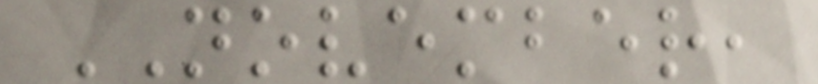NOVEMBER,
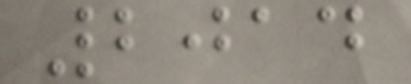2014
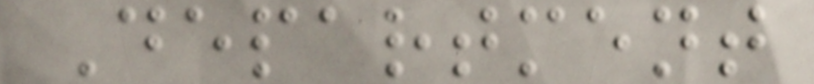Department
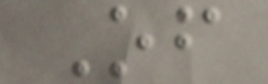Of
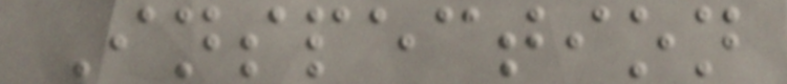Inspection
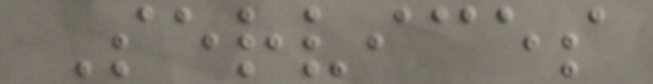Services
